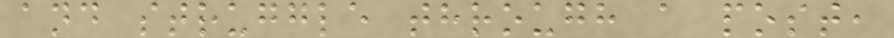and struggle through a post,
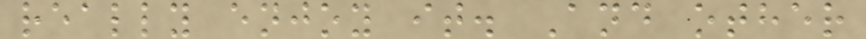really enjoy it. And other
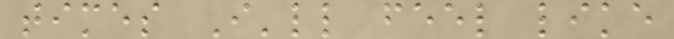times I'll feel like
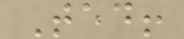Ted!
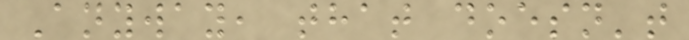Anyway, that doesn't
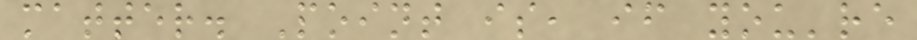matter. Point is, if you're
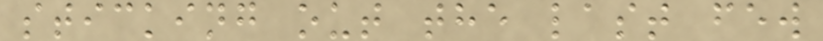sticking out the last few
